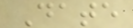Date
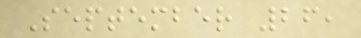September 26,
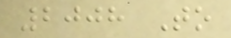2008 To
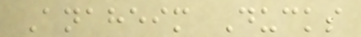Anaheim Ducks
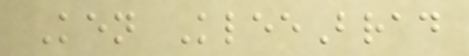Ken KleeBrad
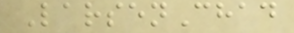LarsenChad
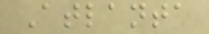Atlanta
